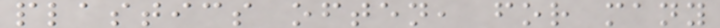plastics often, for many
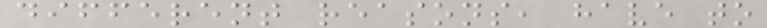different reasons, have to
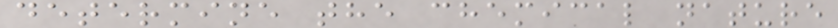determine the chemical nature
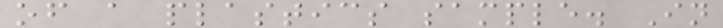of a plastics sample. In
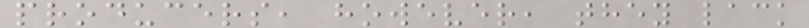producers, however, they lack
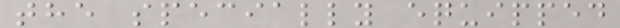the specially equipped
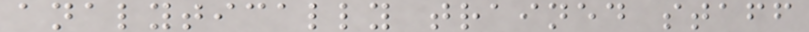analytically trained staff
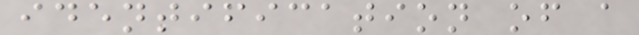identification of a
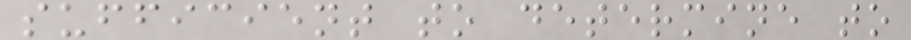sufficient to determine to
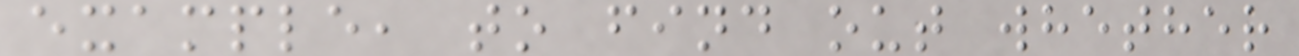example, to find out whether
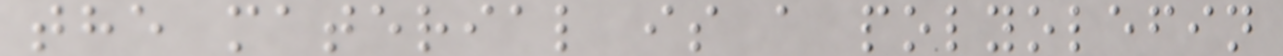the material is a polyolefin
